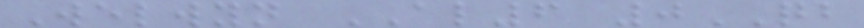Welwyn AL6 0QB
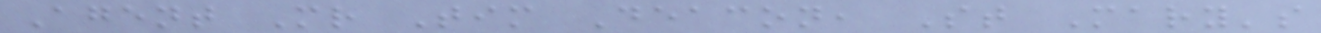Agent Mr Tim Deacon, St Mary's
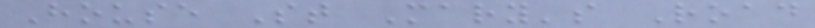House St Mary's Road
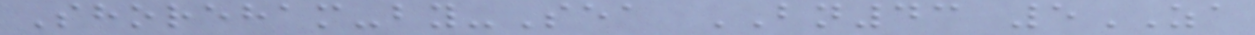Shoreham-by-Sea BN43 5ZA
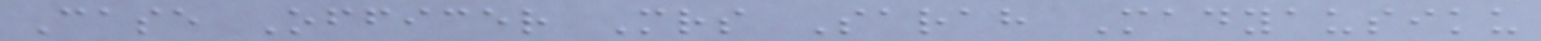Case Officer Mrs Sarah Madyausiku
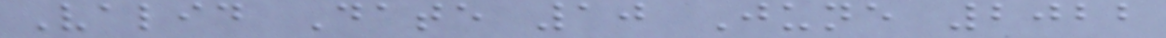Valid Date 10 June 2022
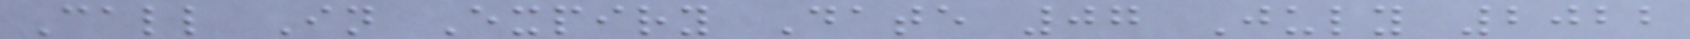Call In Expiry Date 07 July 2022
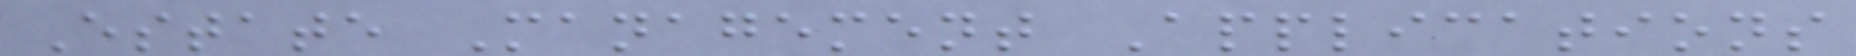Estate Management Applications
